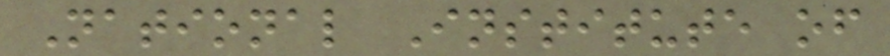National Institute of
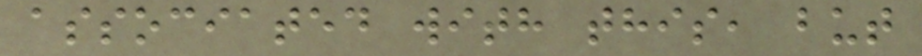associated with this, but
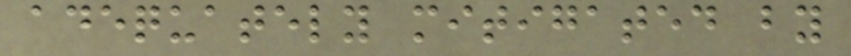adequately mitigated by
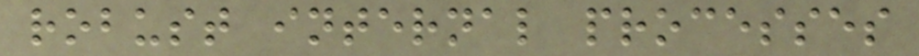robust internal processes
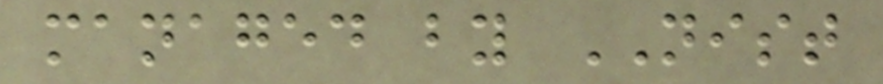managed by NIST
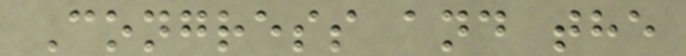Congress and the
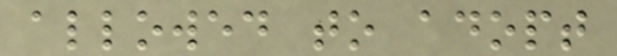allowed to adopt
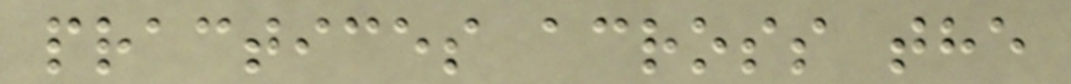practices across the
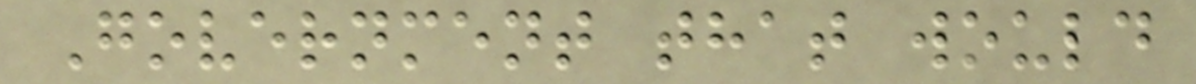Government that would
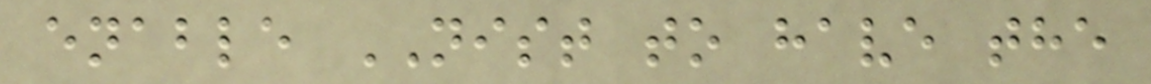enable NIST to have the
